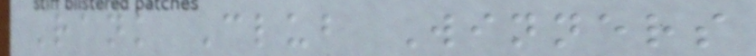Rank Club Winners
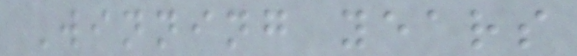Winning years
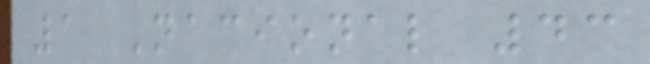1 Nacional 43
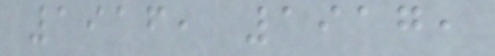1916, 1917,
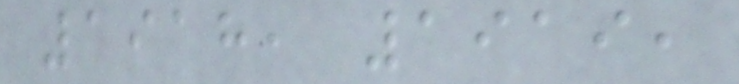1918, 1919,
